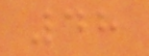48
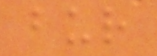bur
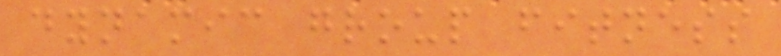dynamic group fitness
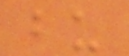bu
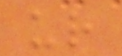ur
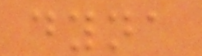dyna
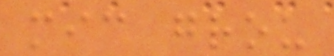mic grou
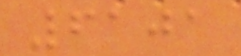6101
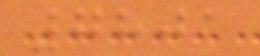7801
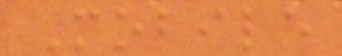Mobile
